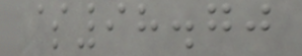$98.70
